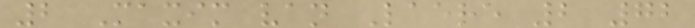2 Maxim van Laere 2 72
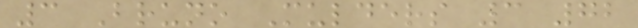3 Bruno Mulders 3 72
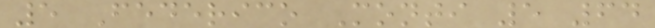5 Federico Monti 5 64
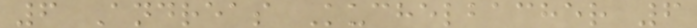6 Andreas Kuchelbacher 6
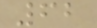62
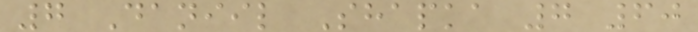7 Daniil Shapka 7 60
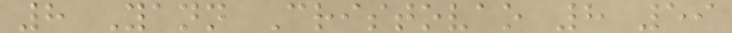8 Yann Cristovao 8 59
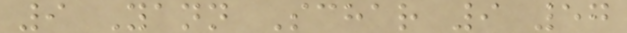9 Yann Schar 9 57
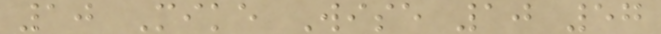10 Mike Wise 10 57
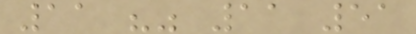11 "" 11 51
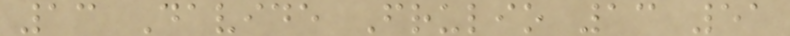13 Davide Frulio 13 51
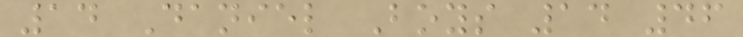14 Daniel Boys 14 46
